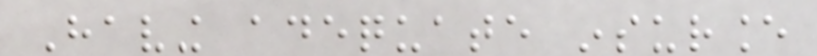Having adequate insurance
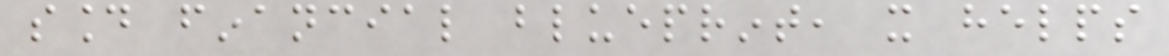sound financial blueprint, it helps
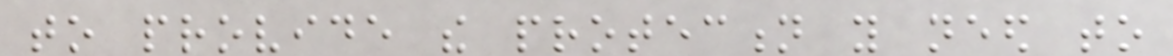to provide the protection you need to
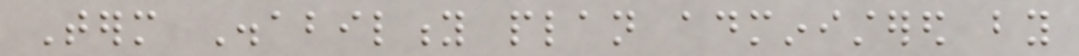Term Disability plan administered by
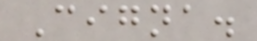Cigna.
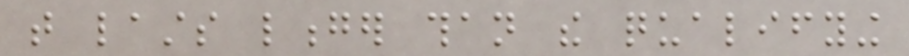that lasts longer than the qualifying
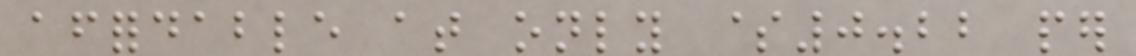affordable at only $0.22 per
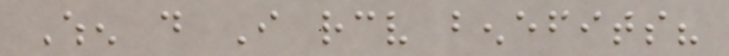When do I receive benefits?
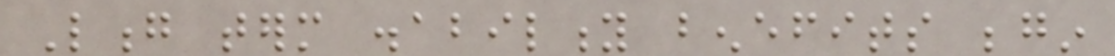Long term disability benefits begin
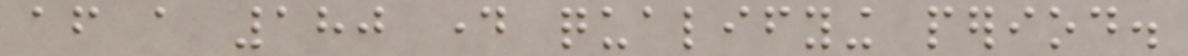after a 180 day qualifying period.
